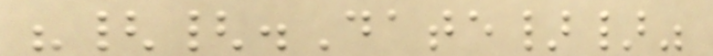"{{.Date}}"
